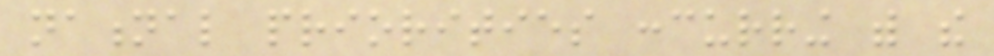national priorities concurring with the
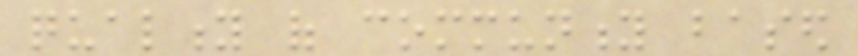quality of community based
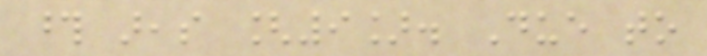those areas [9]. Due to
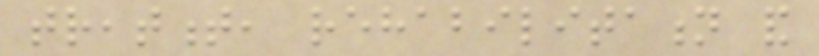treatment, rehabilitation and
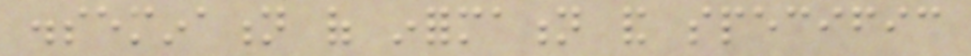dissemination of information and specific
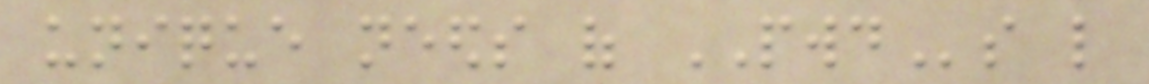unique needs of PWDs like
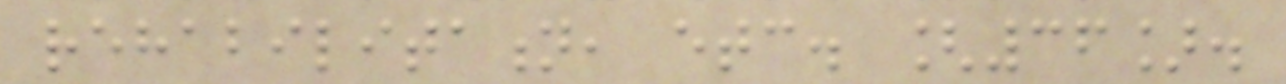rehabilitation, etc. [36].
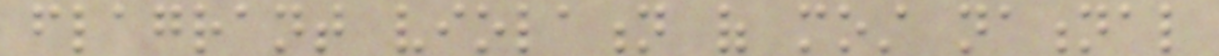flagrant violation of most national
